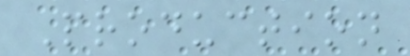Production
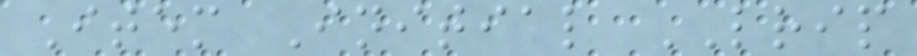Item Initial LRIP
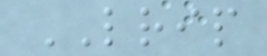LRIP
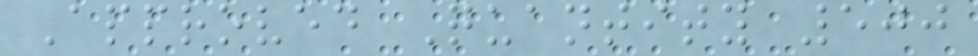Approved Quantity 500
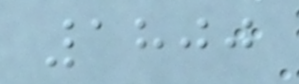1800
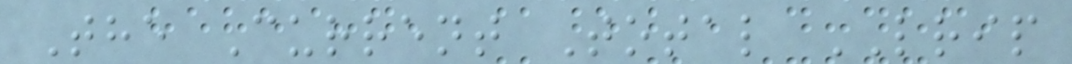The Current Total LRIP
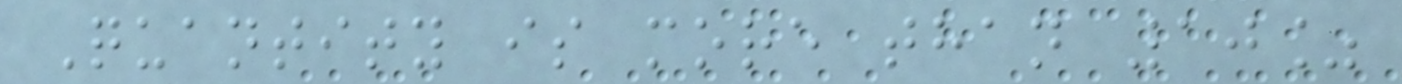Quantity is more than 10%
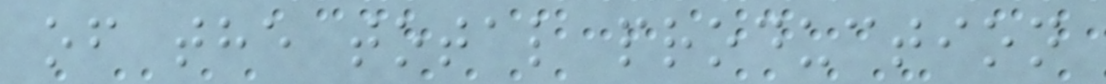of the total production
